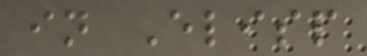in Elisp
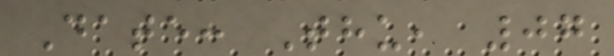Date: Thu, 07
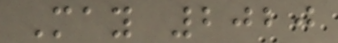May 2020
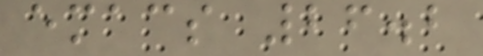emacs 26.2
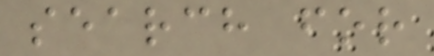search for
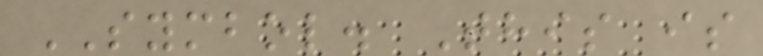SYMBOL. This is
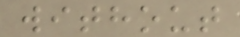without
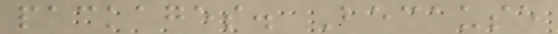packages. Because
